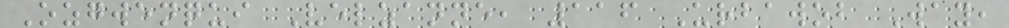Ozgwenqui Velzanne, 116 Urbawob Way,
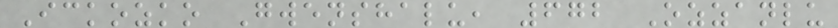Ickozko Gwenshalu, 672 Ozzanlu
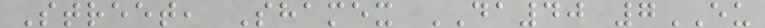Street, Shamex DA40 7EU
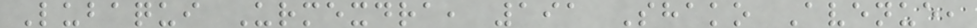Lubaqui Urmexdra, 191 Shako Avenue,
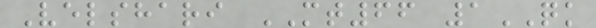Velshari MT66 1QK
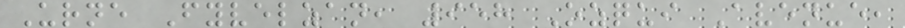Urne Fyvelzan, 958 Ozqui Avenue,
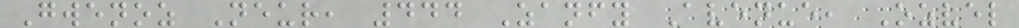Gwenoz Neur, 444 Zanfy Avenue, Ozvel
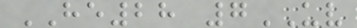HE28 7UV
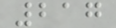217
